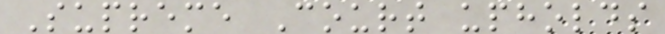Supreme Court upholds
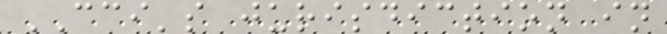CCI's jurisdiction in
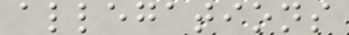allegations
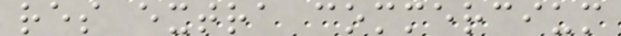res extra commercium
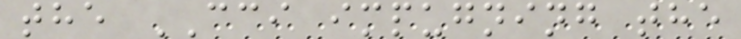the CCI impugning the
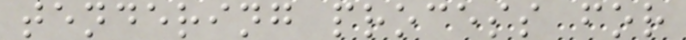tendering process for
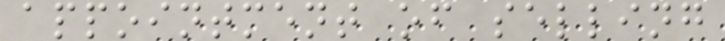appointment of selling
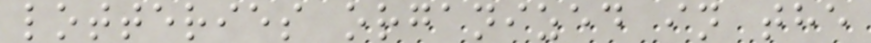lotteries organized in the
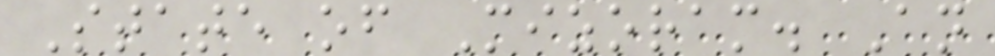State of Mizoram. An
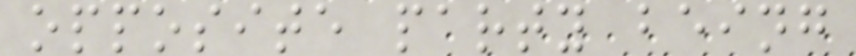opposite party being
